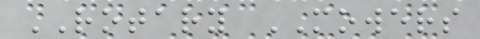ROTARY MOWERS
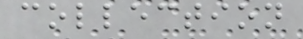collection
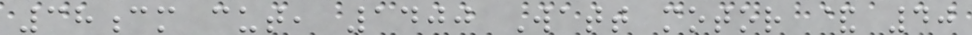38cm cut, 1400 Watt motor & 40
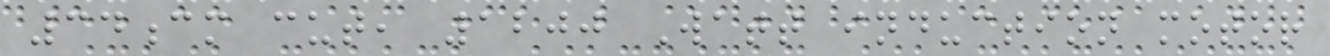34cm cut, 1200 Watt induction motor
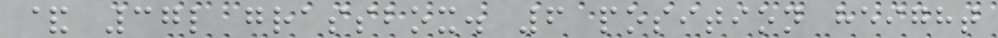& 37l grassbox. 6 position height
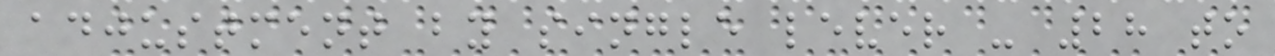adjustment by single lever - 28 to
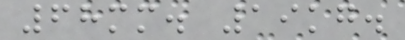68mm. 19kg.
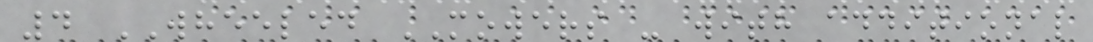4 WHEELED MOWERS - with additional
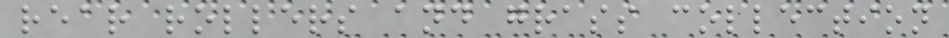rear rollers and grass collection
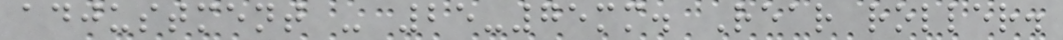adjustment - 25-75mm. Rear roller.
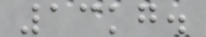13kg.
